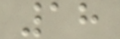18
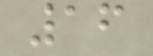16
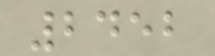2452
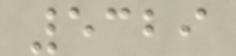5329
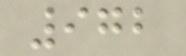972
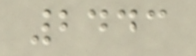2443
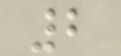2
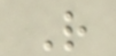R
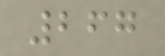267
